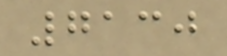7130
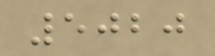5020
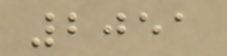2051
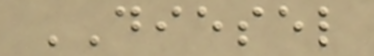DIESEL
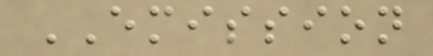EMISSION
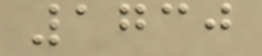1730
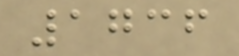1736
